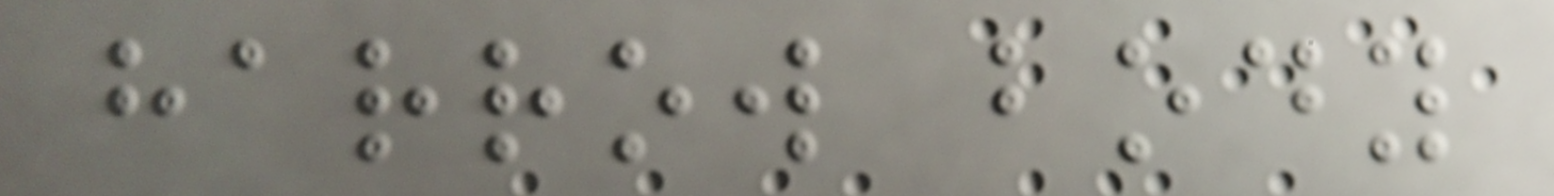harrow body
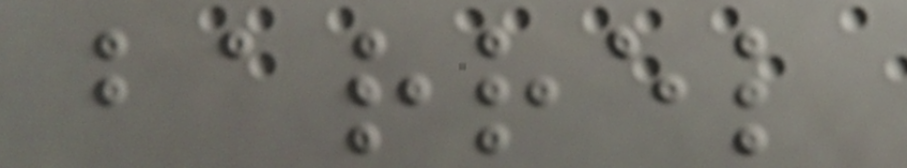barrel
